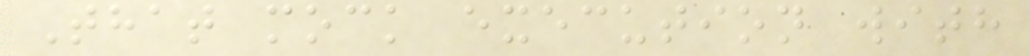That mock execution with
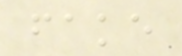fake
